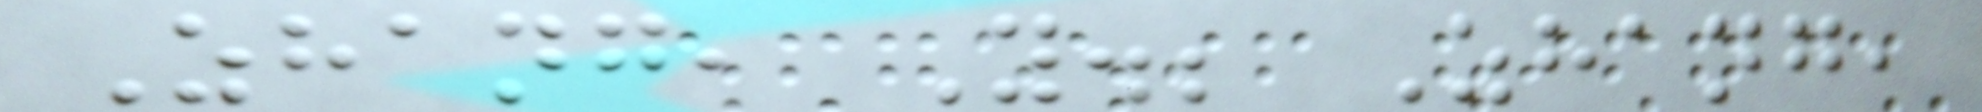Zhang, Y.; Zhang,
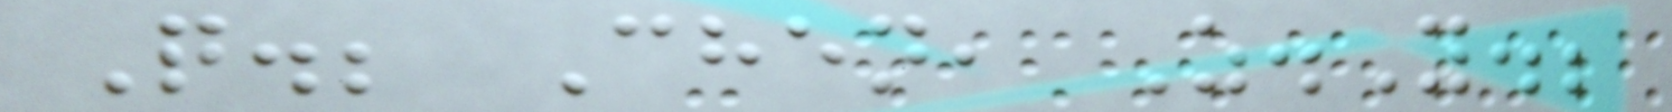Q.; Chen, Z.Y.;
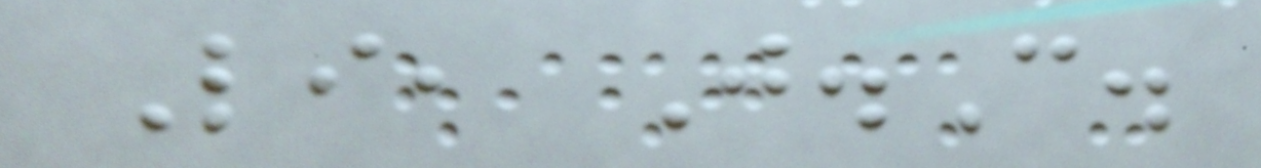Li, J.C.
